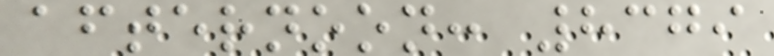afternoon: 8379
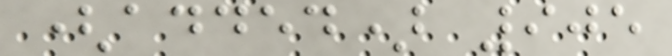(added) 905
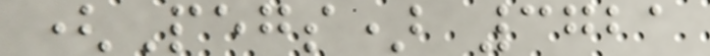(Pegs) 3721
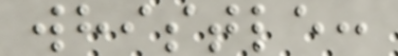whistle:
